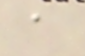a
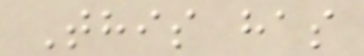This has
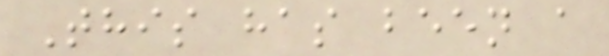This has been a
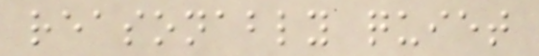reasonably quiet
